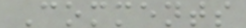Comments
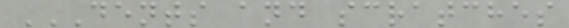DENTS AND SCRATCHES
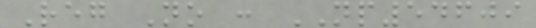Reg No : NP54609
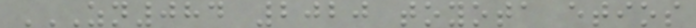ZN084 2020 TOYOTA ETIOS
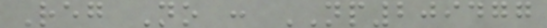Reg No : NP209477
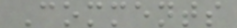Comments
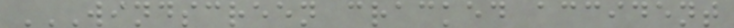WINDSCREEN CRACKED ACCIDENT
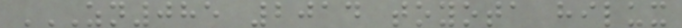ZN085 2014 TOYOTA HILUX
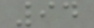94
